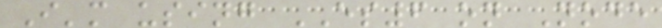I'm using ES6 on Node
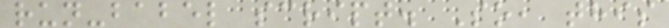run-babel script. So, this
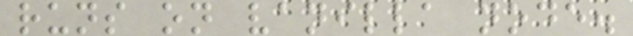runs on vanilla node.
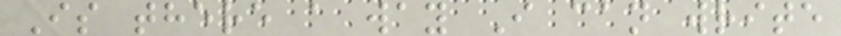Is there a way I can write
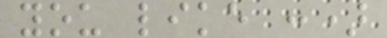you like :)
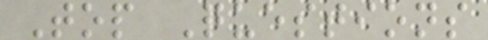Top Questions
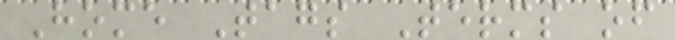Home Tags Terms of
